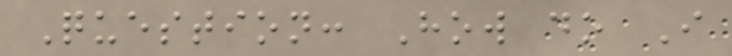Question: How do I
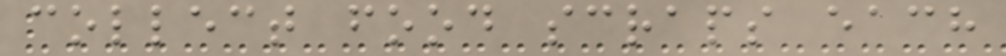collect food scraps each
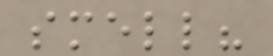smell?
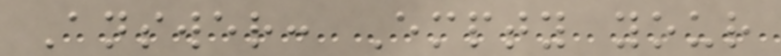Answer: Empty your
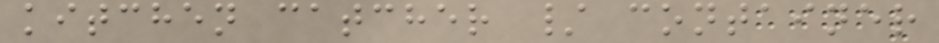kitchen catcher / container
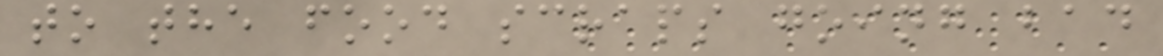to the food scraps going bad
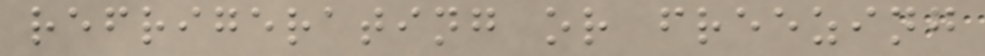refrigerating or freezing
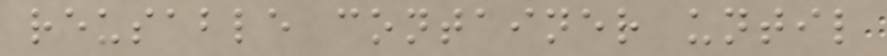reusable container until
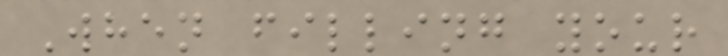When filling your
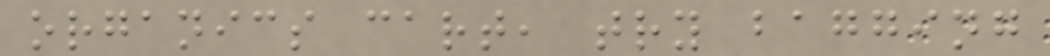organics cart, try bagging
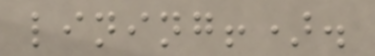lining!).
